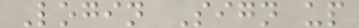Login Sign up
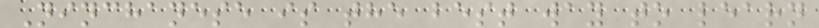Ninchanese is the best way to learn
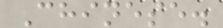Chinese.
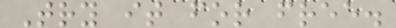Try it for free.
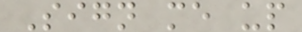Sign me up
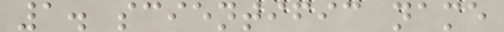1. scientific name
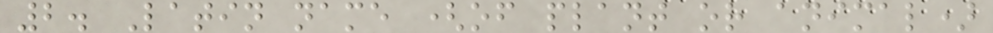2. Latin name (of plant or animal)
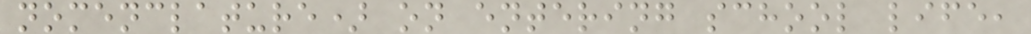nomenclature) on entering school life,
